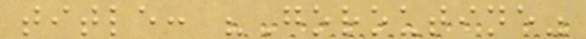title: "Goroutine"
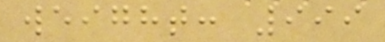weight: 999
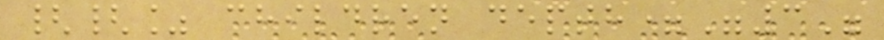{{% children depth="3"
